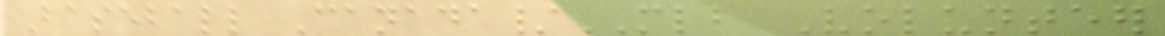Baseball Canada/MLB Volunteer
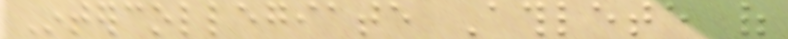Intercollegiate Athlete of
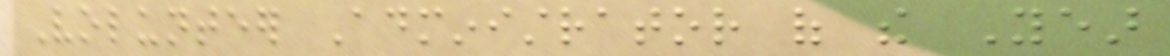Volunteer Administrator of the Year
